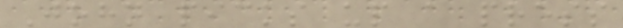John picks up a press
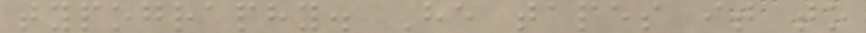typography. He tapes it to
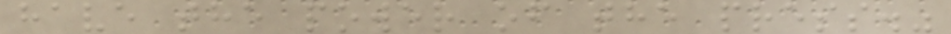have the power of the press."
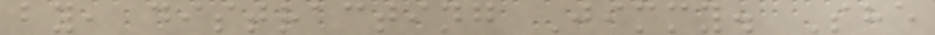by, distracting Jimmy. She
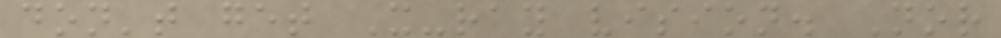don't get X-ray vision. Nor
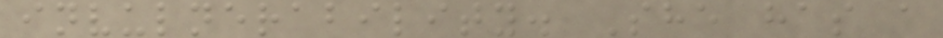invulnerability. She has a
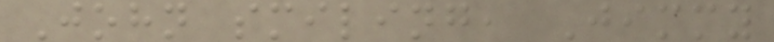John smiling, Jimmy
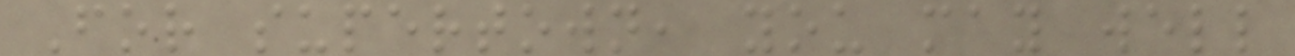For supertown, you may well
